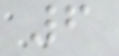6
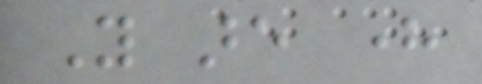You are here
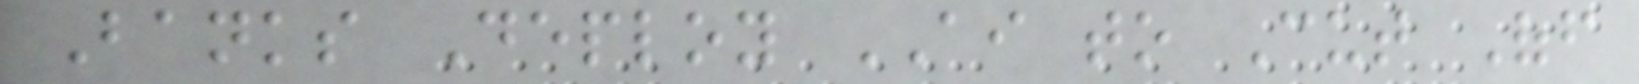Banks Deploy AI to Cut Off
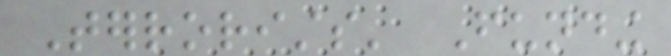Terrorists' Funding
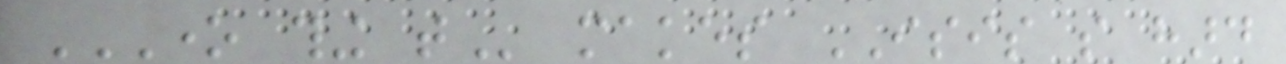ONE THING THAT makes ISIS so hard
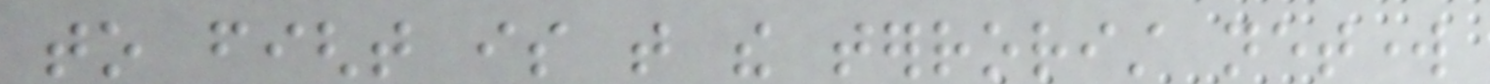to fight is that the terrorist network
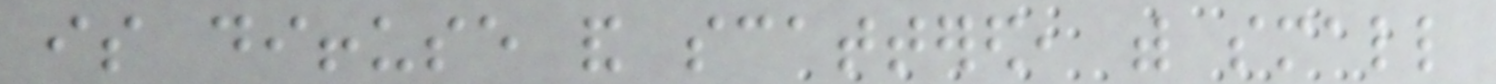is diffuse and scattered, with small
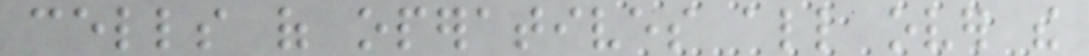cells of operatives all over the
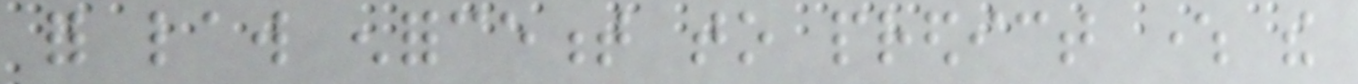for law enforcement to predict where the
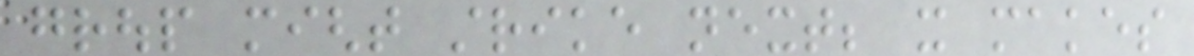group might strike next; it makes
